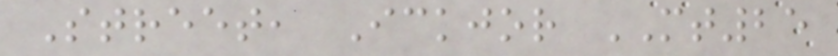Street, Ickjor MT25
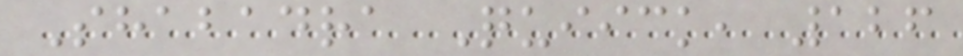Shabadra Quiick, 126
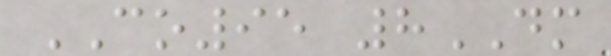CO95 8DM
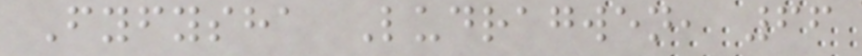Fyfysha Ludragwen, 66
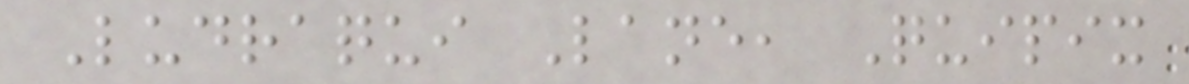Ludraqui Lane, Quipix
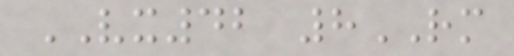VX42 8RM
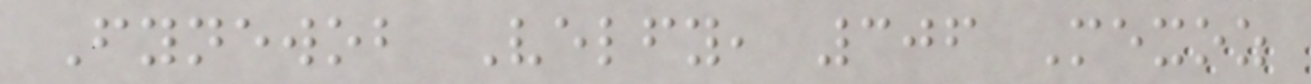Fynewob Velfy, 306 Mexoz
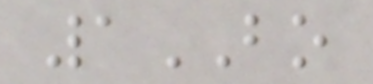1BO
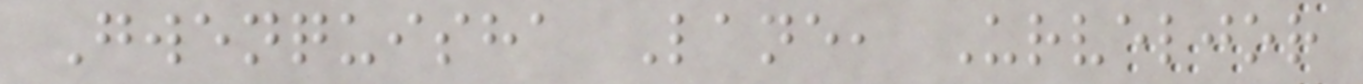Gwenquisha Lane, Urveljor
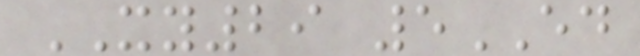XY29 5ED
